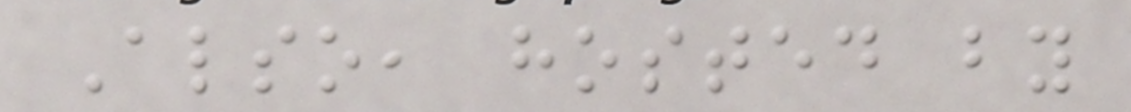Also, hosted by
